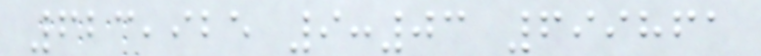623,925 9:03 699861
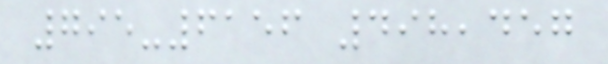795-6156 498,457
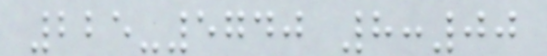225-5740 8:00
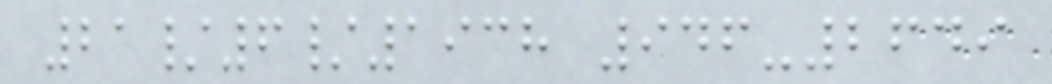21/6/1938 946-2649
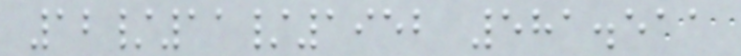12/11/1952 581.511
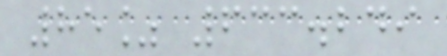85% 633.249
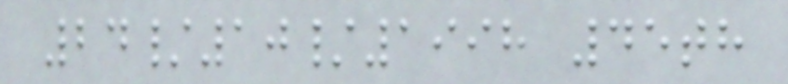24/10/1998 45th
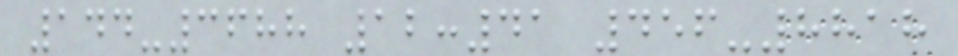144-3688 12:41 456-8818
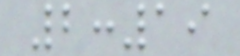2:19
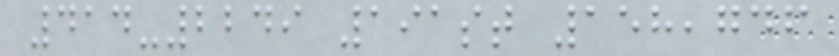414-2249 191st 158,746
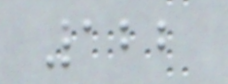122
